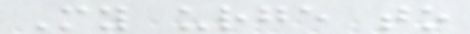My urge to
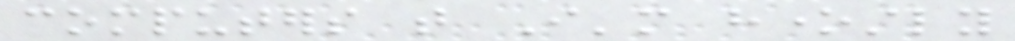computers that I'm honestly
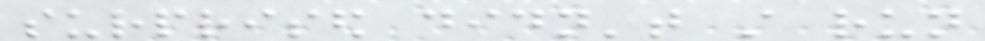surprised didn't still run
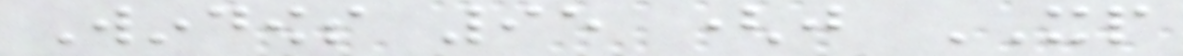Windows 95 (just XP
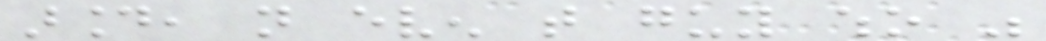around, not even that guy who was
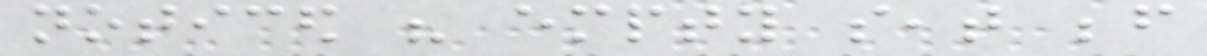noticed his empty seat before
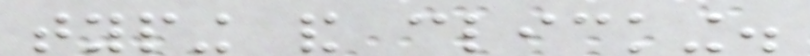typing and clicking.
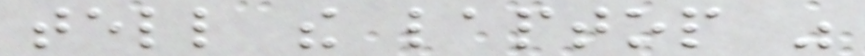tell the laptop was
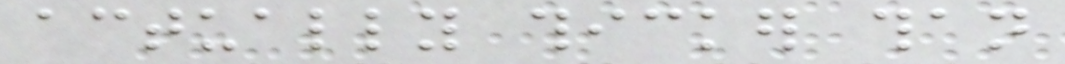actually thicker than
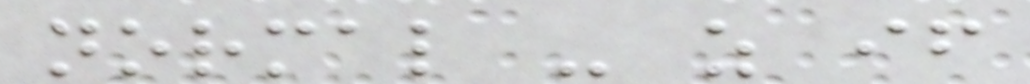normal - as if
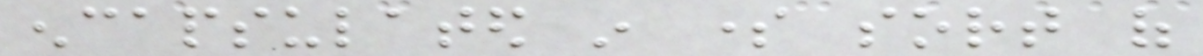encapsulated in some sort of
